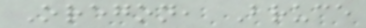Oregon, Bruce
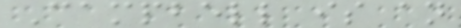Campbell is an
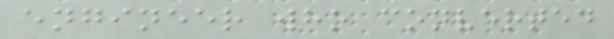engineer who converted
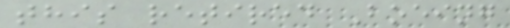this retired Boeing
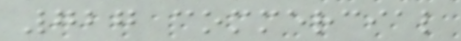727 commercial
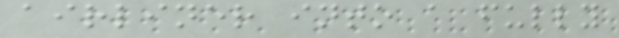airliner into a fully
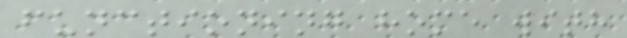functioning home with
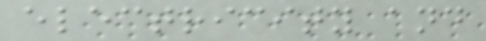electricity and
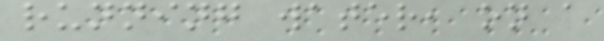running water, on a
